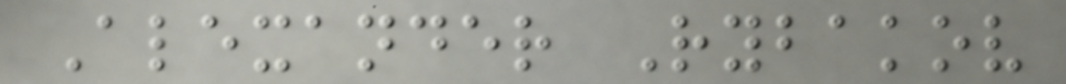Alexander Rybakov
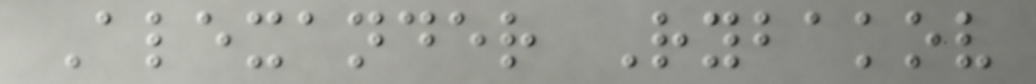Alexander Rybakov
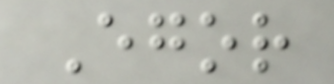Egor
